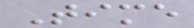Time
